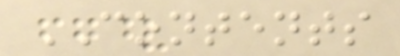CONTENTS
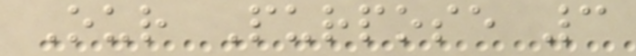Our Purpose 3
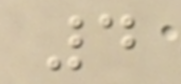4
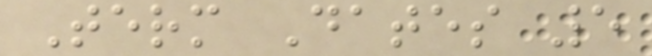Term Dates 5
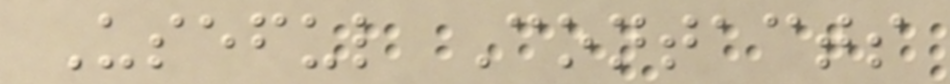Useful Contacts
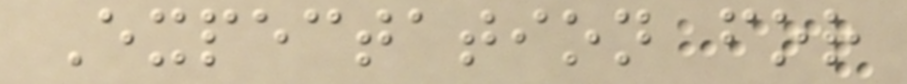Expectation for
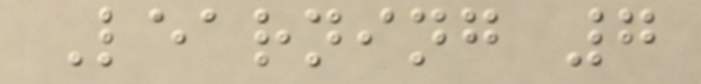Learning 7
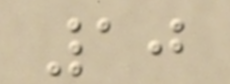10
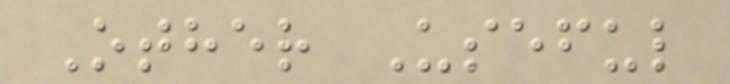Other Useful
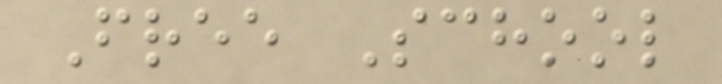Free School
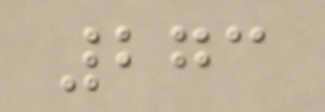273
